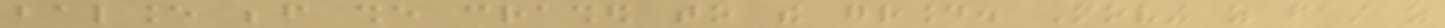balance before she crashed to the ground. Moving as fast as
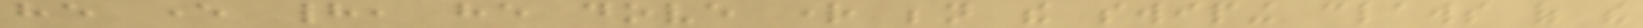he ever had, he dove right beneath the swiping claws of the
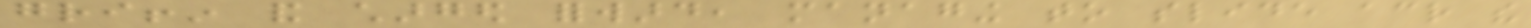griffin and charged forward, managing to slide across the
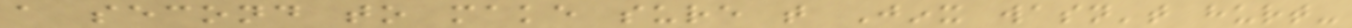a second to make sure that Jinx wasn't hurt-
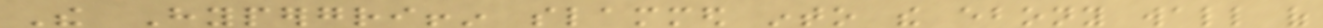The Hypergriffin slammed into the ebony wall of
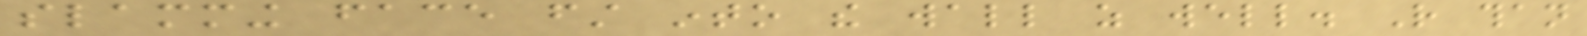slamming face first into the wall as well. Rather than
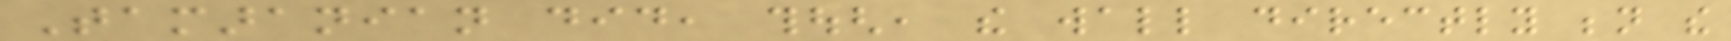Tamaranian did, though, the wall directly beneath the
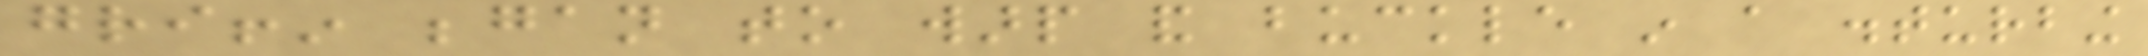griffin began to warp and buckle in a disturbing
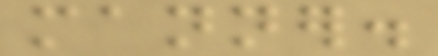manner.
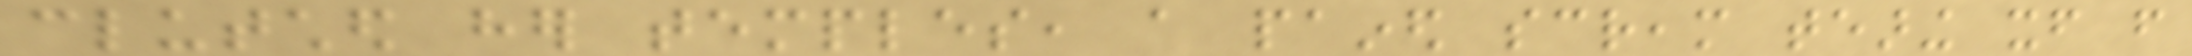clutched her temples, a pained scream tearing itself from
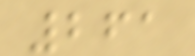261
